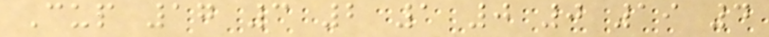Cup 17 3 2 1 0 0 19 4
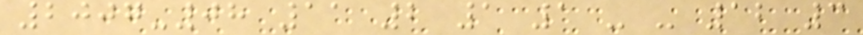2007-08 11 2 1 1 - - 12 3
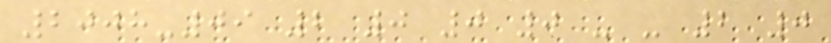2008-09 2 0 0 0 - - 2 0
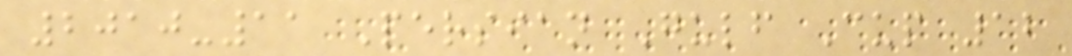2010-11 Persian Gulf Cup 12
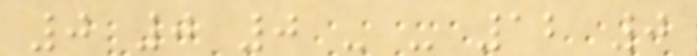0 0 0 - - 12 0
